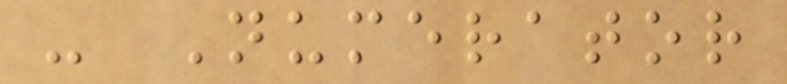- Numerator
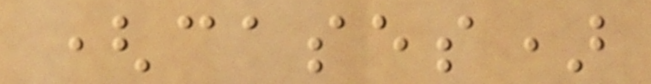(cases)
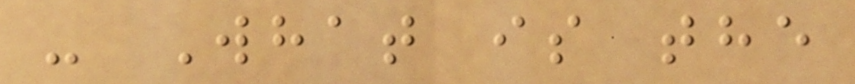- What is the
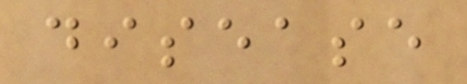disease
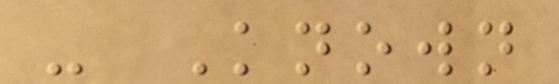- Known
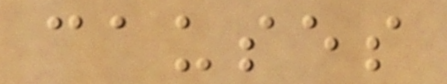causes
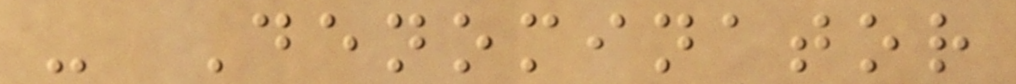- Denominator
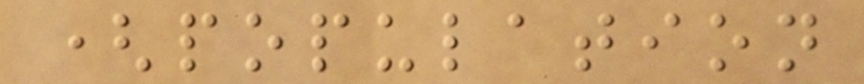(population
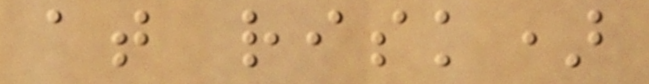at risk)
